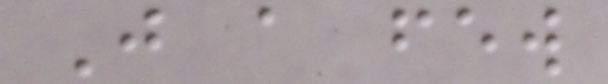Just a few
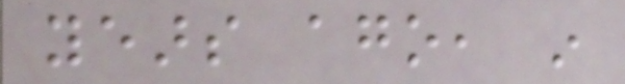years ago, in
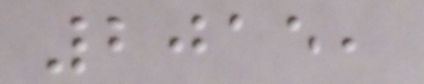2015,
